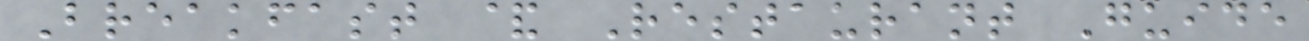Breakfast & Restaurant Guide
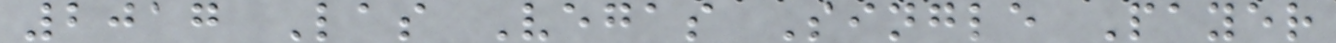2017 Las Vegas Single Payer
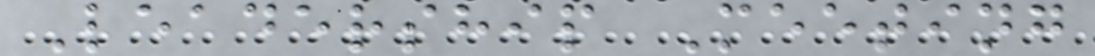Leadership Meeting
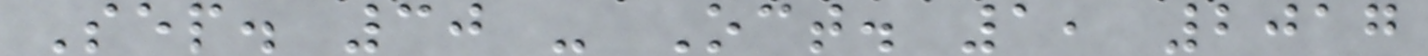Sep. 30 - Oct. 1, 2017
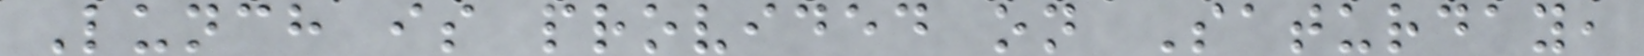Lunch is provided on Saturday,
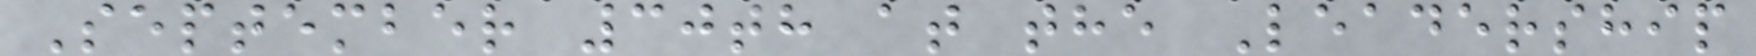September 30th at the Leadership
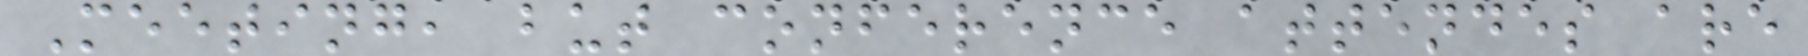Meeting, but conference attendes are
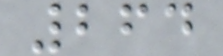264
